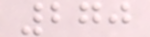270
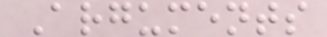Arguments
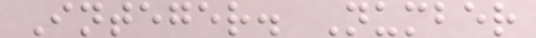Integer. Number
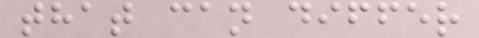that can differ
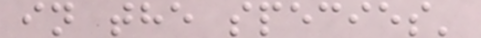in the species'
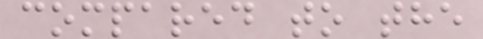compared to the
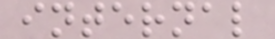internal
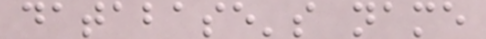database's name
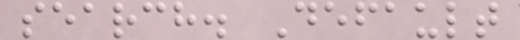search. Default
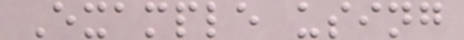Example using
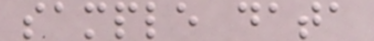sample data
